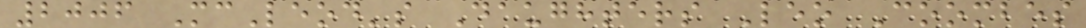2006 McLeod's Daughters Leo Coombes
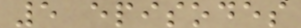5 episodes
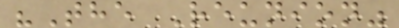"The Reunion"
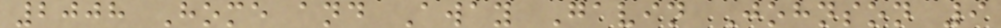2008 Home and Away Gavin Johnson 9
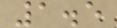1.5
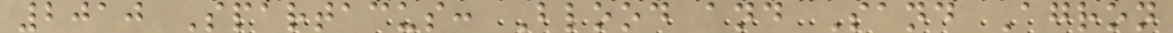2010 Spartacus: Blood and Sand Agron
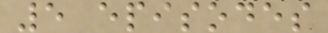5 episodes
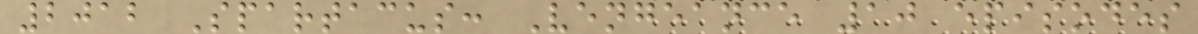2012 Spartacus: Vengeance 10 episodes
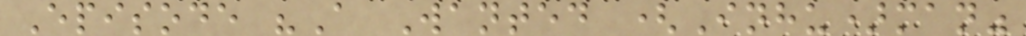Episode "A Wanted (Inhu)man"
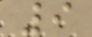9
